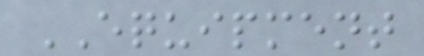EQUIPMENT
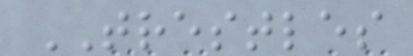TRESTLES
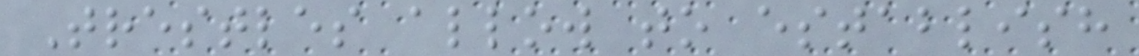Trestles allow to establish
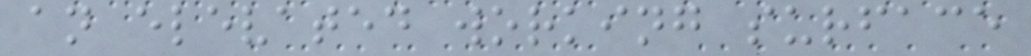an elevated working surface
